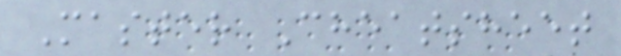Master Cheatsheet
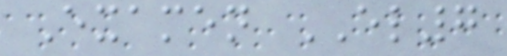Examen EL7
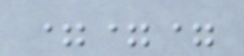===
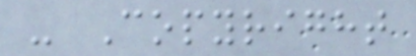- Copyright
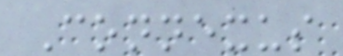Connexus
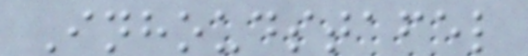Inhoudstafel
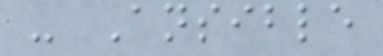- Ansible
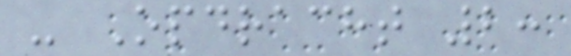- Opdracht 2:
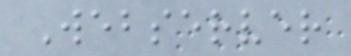Webserver
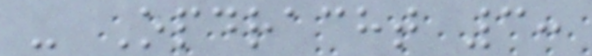- Opdracht 3:
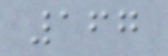167
